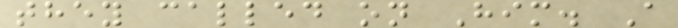they called on Him. A
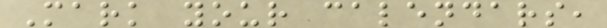Mark your calendars,
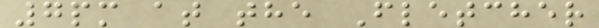7pm at the Fletcher
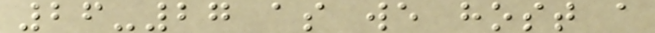26-27 as we host a
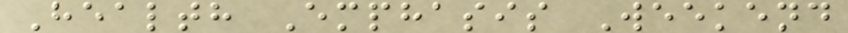Health Emphasis Weekend
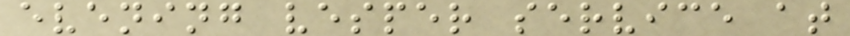evening vesper service at
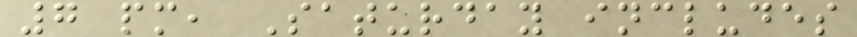7 pm, Saturday includes
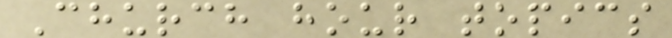Church hour topics
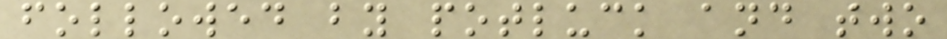followed by potluck and two
